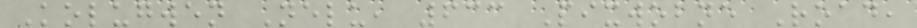Kolugwen Nelu, 633 Pixwobne Road,
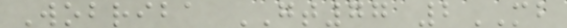Wobriba GT77 2MB
